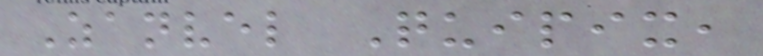Zanvel Quipix,
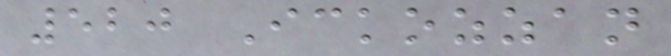520 Ickozzan
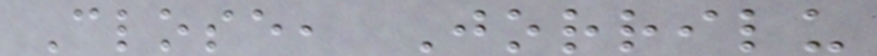Close, Jorrilu
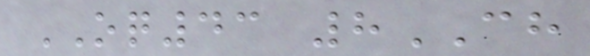OQ43 8CH
